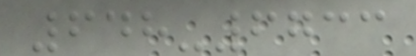648-6733
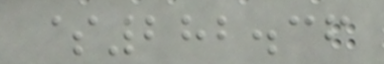$282.36
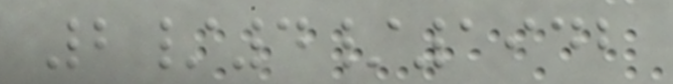2/4/1942
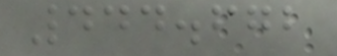444.672
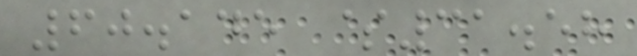60.145 $31.58
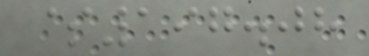$197.08
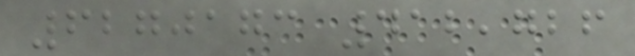6270173 412,726
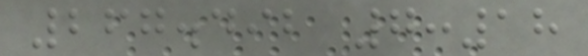267.492 7:18
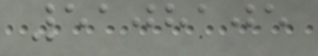5108105
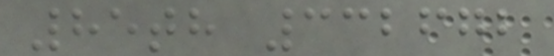85th 332672
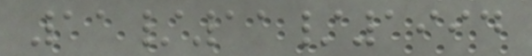11/11/1994
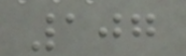107
